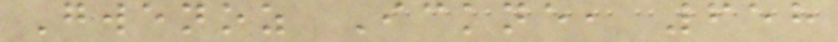Gwenoz Ickne, 658
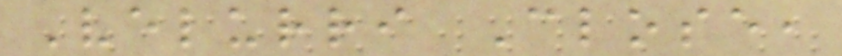Velurri Close,
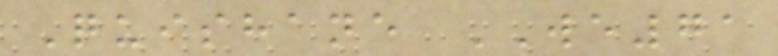Quishane WE71
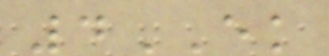4EK
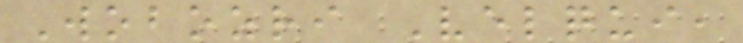Wobozri Velqui,
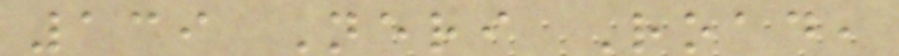139 Neri Road,
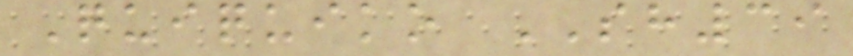Quiquiko SH39
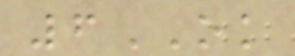6OK
